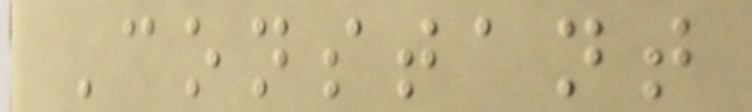Constant
